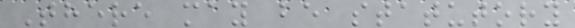There may be statutory
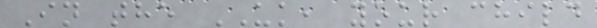In the UK, your child
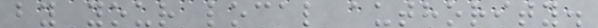by your local authority.
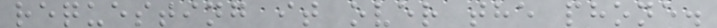requesting it over the phone.
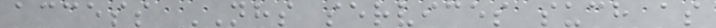access NHS services such as
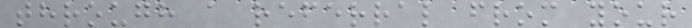through a referral from your
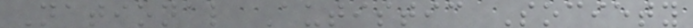National Autistic Society
